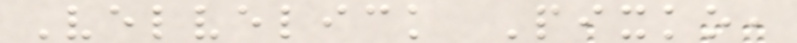Velvelick Pixko,
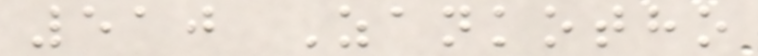510 Zankotho
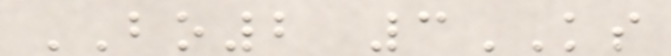BO2 3KS
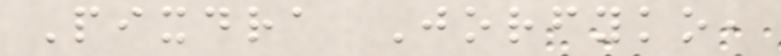Pixdra Jorfyko,
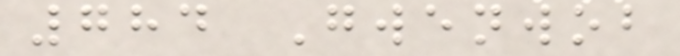784 Gwenwob
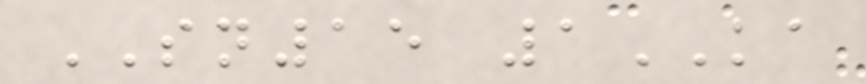SN15 1KA
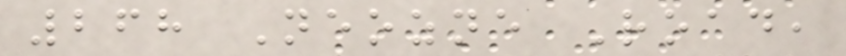268 Neozne Road,
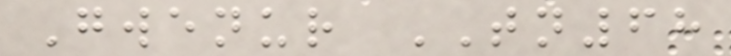Gwenur TN68
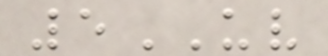5UV
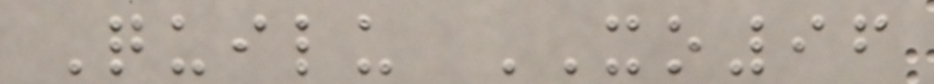Quilu XO96
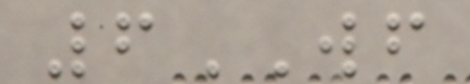6WF
